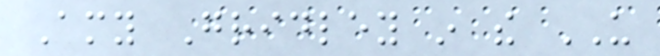Amy Gridley in the US
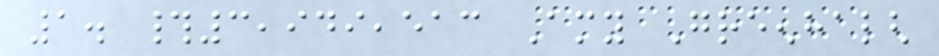1. #3,949,513 Amy Greenhalgh
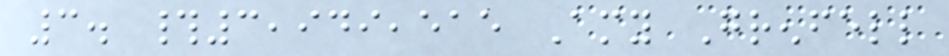3. #3,949,515 Amy Grenfell
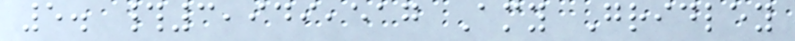5. #3,949,517 Amy Gridley
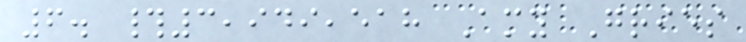6. #3,949,518 Amy Gries
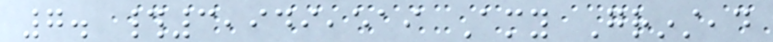7. #3,949,519 Amy Grinstead
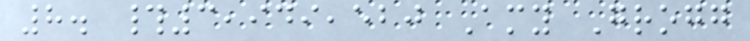8. #3,949,520 Amy Grogg
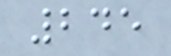245
